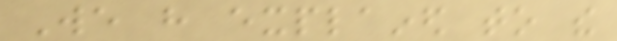We have explained to the
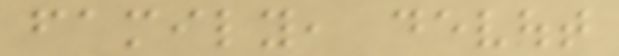family, devout
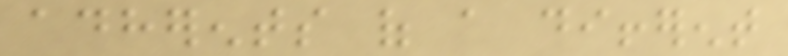adherents of a different
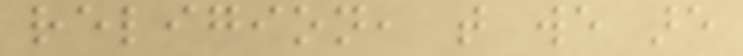religion, that we are
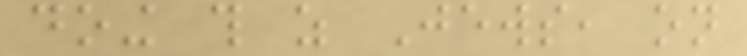doing this as Jews, on
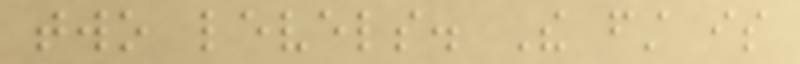two levels. The first is
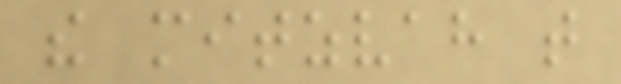the mitzvah that
